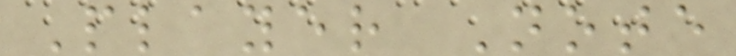Player Note
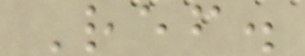Ref.
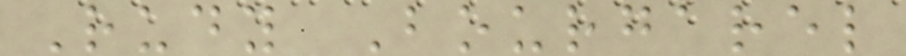Rudy Bourgarel
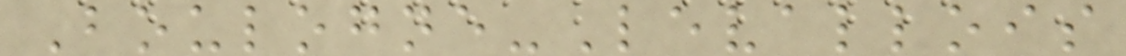Boulogne-Levallois
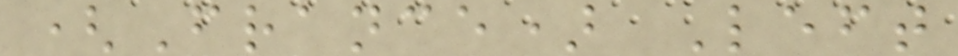(France) Left
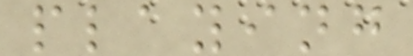playing
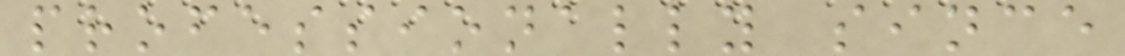professionally since
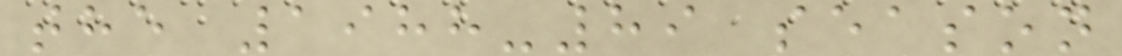the 1988-89 season
